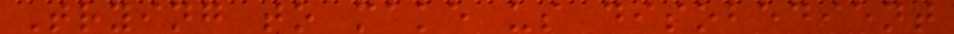Trying to make us disobedient
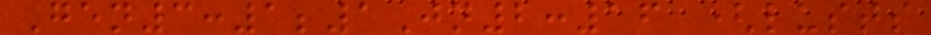Gen3:1;1Jn2:16 (lusts
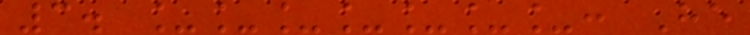3. _______: He
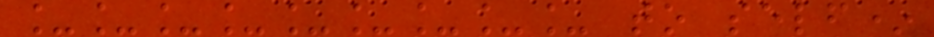_________ to self*
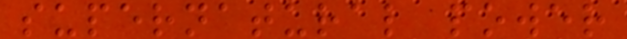supernatural power
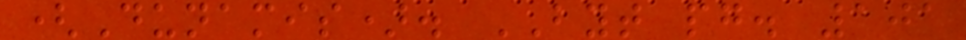(Dunamis). BYT pg. 101
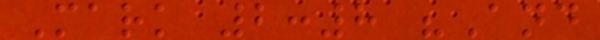Mark 2:8 "And
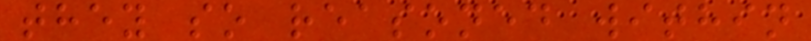they so reasoned within
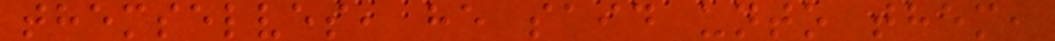themselves, he said unto them,
